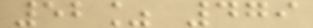52% 479
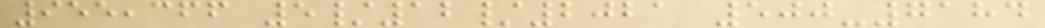955,366 5/12/2021 500-7184
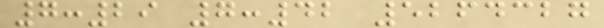7:29 7:42 5264327
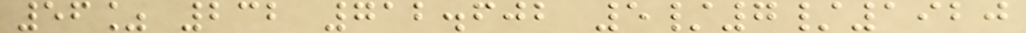56% 232 712.602 5/7/1920
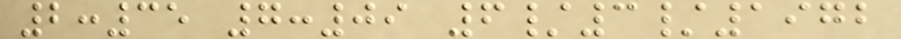2:35 7:09 6/3/1972
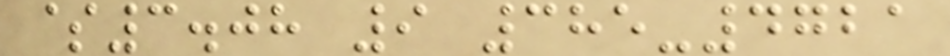$3.08 9 385-4721
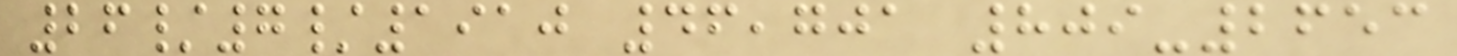26/7/1910 46,701 809-2653
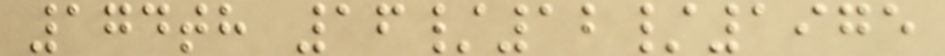174th 16/12/1975
